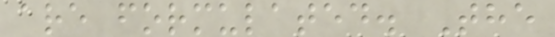are formulated. The
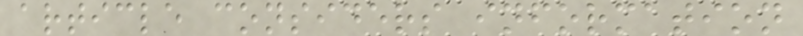article considers information
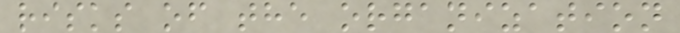risks of the organization
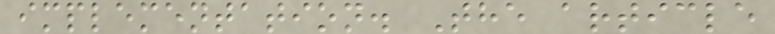implementation. The article
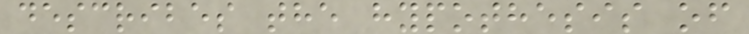describes the hypothesis of
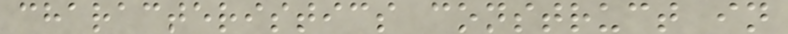characteristics construct in
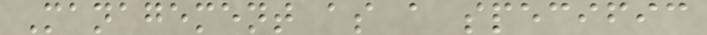Management as a specific
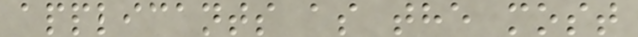applicants as the most
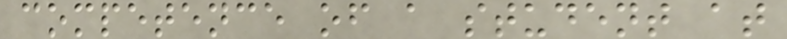competence of a student at
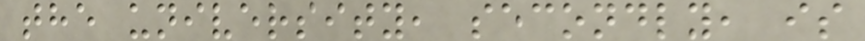the university, secondly, is
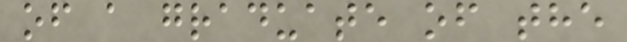of a graduate of the
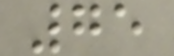75
